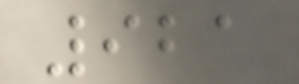921
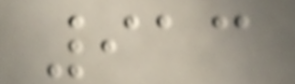913
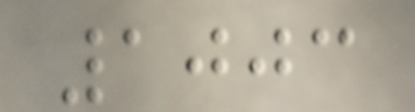1003
